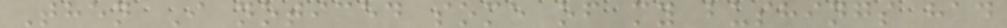Then I noticed some of my bushings had
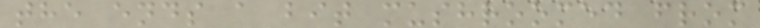the ends a bit mushroomed from
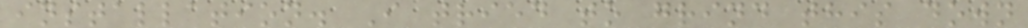installation. I tried to grind this down
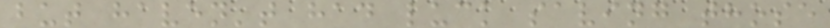but haven't had luck saving those
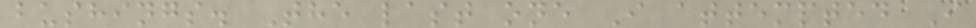bushings. The last one I attempted I
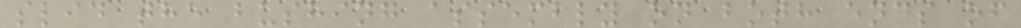slid the bushing assembly on both ends of
